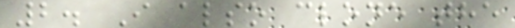2. I also clone the
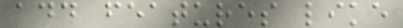add features like
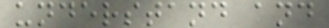understand and
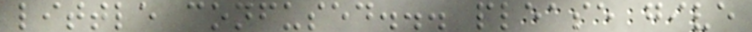little confused... please give
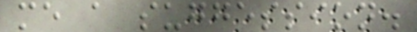me a suggession.
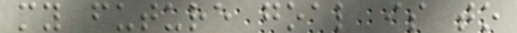my future goal is to
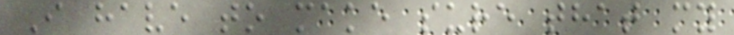I have to make sure that my
